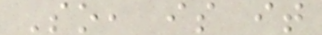So, is it
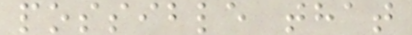possible that
